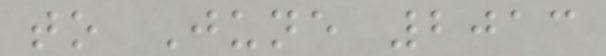to June 2013
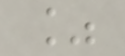%
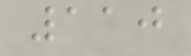110
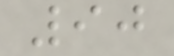90
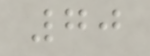70
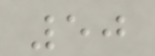50
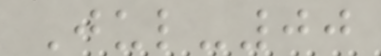Jul-00
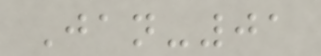Jan-01
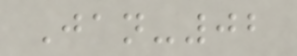Jan-02
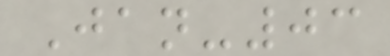Jan-03
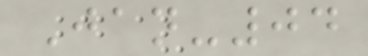Jan-04
